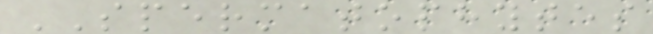SPERMATOPHYTES
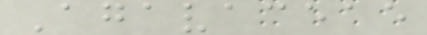Agavaceae
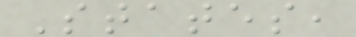States,
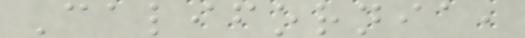California,
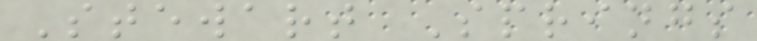Stewart Springs
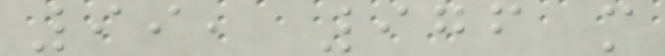99, 976 m
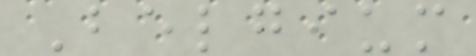Belgium
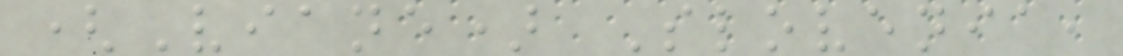(Viane) Slovenia,
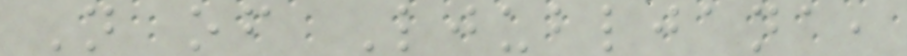N of Ljubljana,
